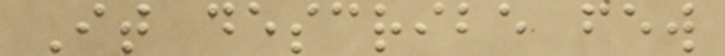It describe few
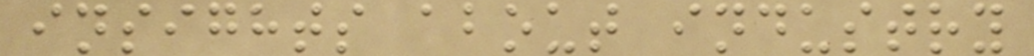insights about industry
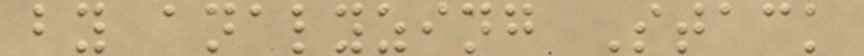by analyzing Stack
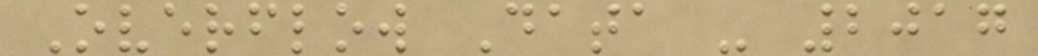Overflow Data - 2017
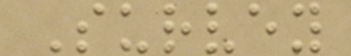Survey
